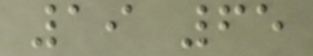19 65
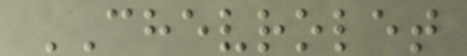CHEVROLET
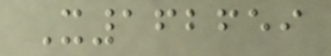X162659
